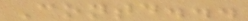Contd...
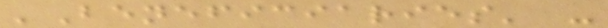'Beneficiaries' -
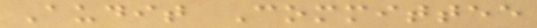Audit Committee
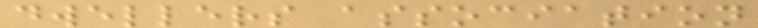dwellers association
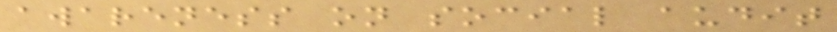awareness on social audit
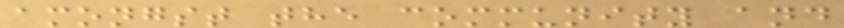amongst the community and
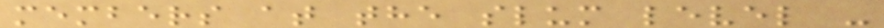members at the slum level -
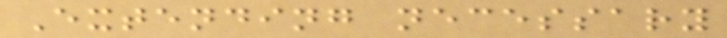Extending necessary
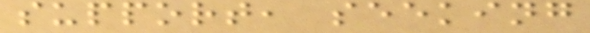support, seeking
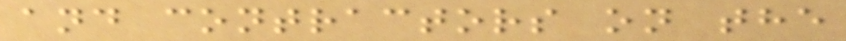and contractors on the
